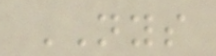NYS
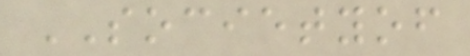SOCIETYOF
